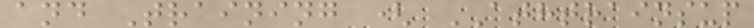and Training ( ATHTRAINSUP
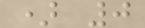) 0
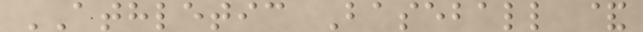ATHLETIC Baseball &
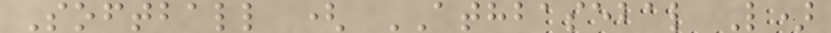Softball ( ATHBASEBAL L)
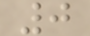0
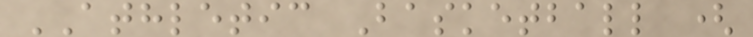ATHLETIC Basketball (
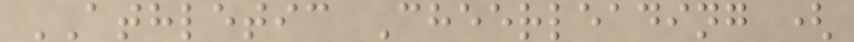ATHLETIC Cheerleading (
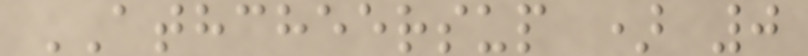ATHCHEERSUP ) 0
